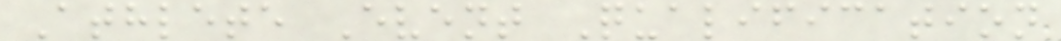Athlete Event Qualification
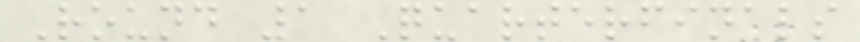Round 1 Quarterfinals
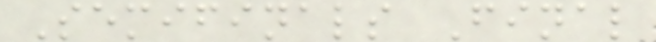Semifinals Final
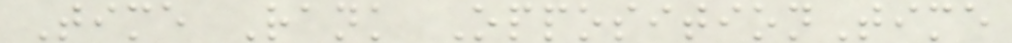Time Rank OppositionTime
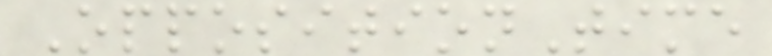OppositionTime
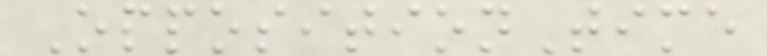OppositionTime
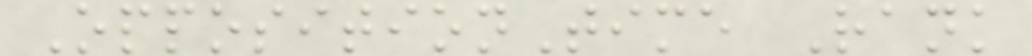OppositionTime Rank
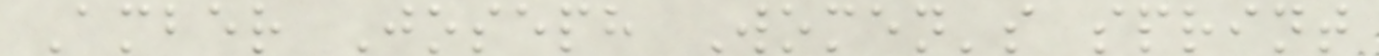Amber Joseph Women's sprint
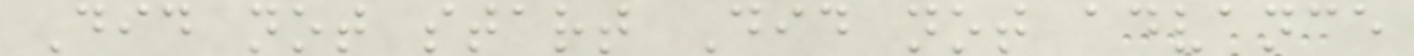Did not start Did not advance
